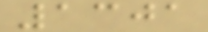1301
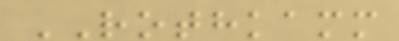ROTHKAMM
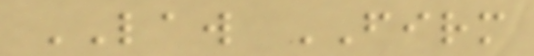LAW FIRM
